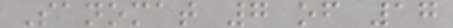Sanomat 7 of 17
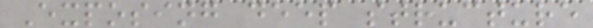Exposing deep structure
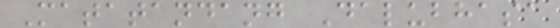Matatandang Dalubhasa
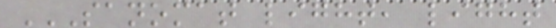SANOMAT LIGHT, LIGHT
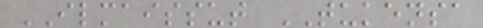ILMAISSUT TUKENSA
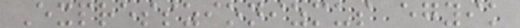Expresszionizmus egyik
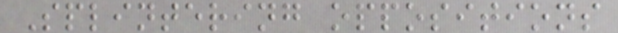Splintering oppositions
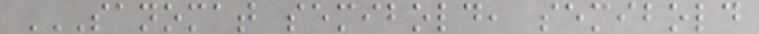SANOMAT SEMIBOLD, SEMIBOLD
